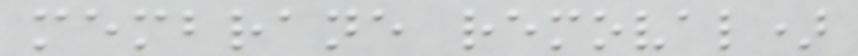membrane removal)
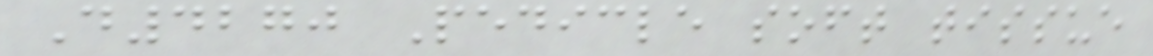D4270 Pedicle soft tissue
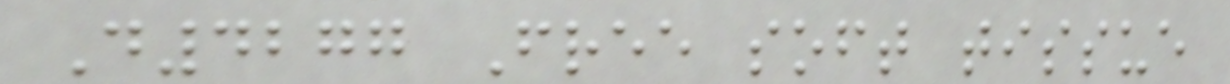D4277 Free soft tissue
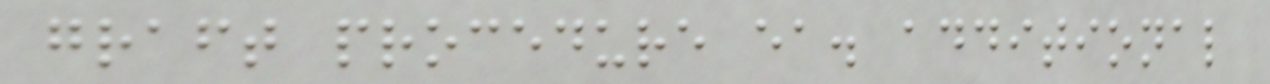graft procedure ea. additional
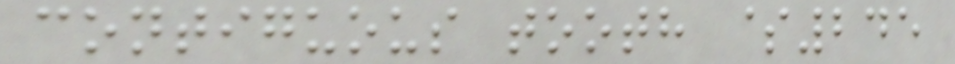contiguous tooth $245
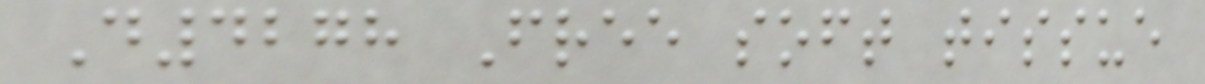D4278 Free soft tissue
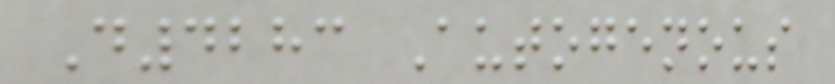D4283 Autogenous
